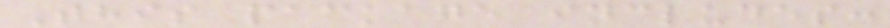This package includes:
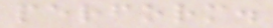perform.
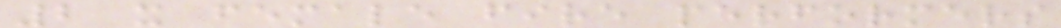2 x female fire performers
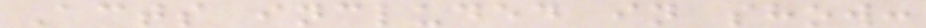Acts included in show:
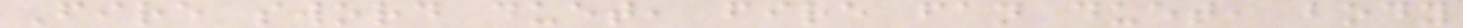Fire sword duet, fire fan duet, body
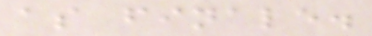as finale.
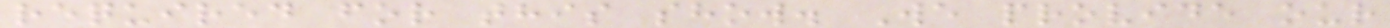required for this show. We provide our
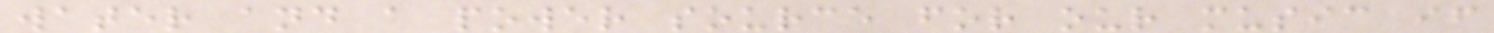water and a power source for our music if
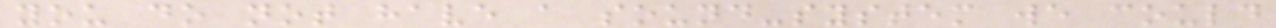you do not have a sound-system we could
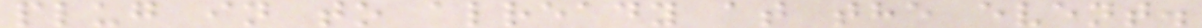plug in to already at the event.
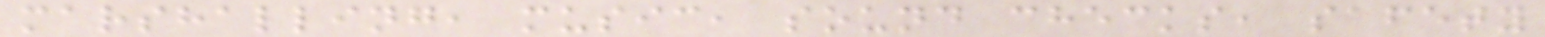marshalling, music, sound checks, safety
